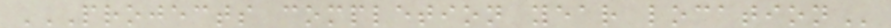PROJECTS COMPLETION YEAR LOCATION
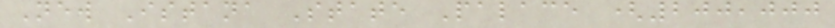New Istana State Palace (200,000
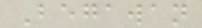Begawan
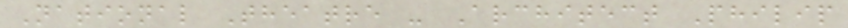National Theatre - Architect Philip
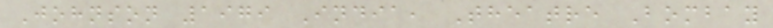Johnson 1979 India, Theatre Bombay
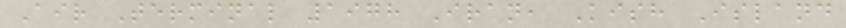Air Terminal 1978 Iran, Kish Island
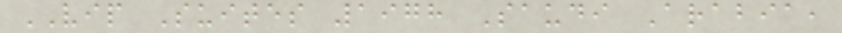VIP Suites 1978 Saudi Arabia,
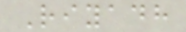Riyadh
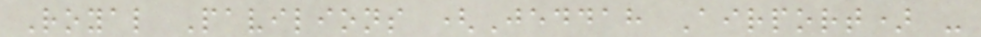Royal Pavilions (Jeddah Airport) -
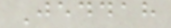Jeddah
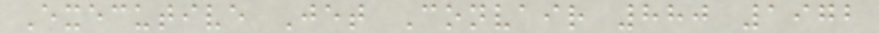Executive Jet Convair 880 1972
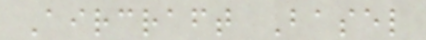Aircraft Basel
